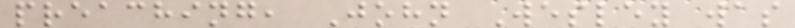preaching, John Wesley was
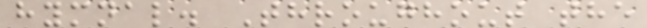hymnal. Throughout the
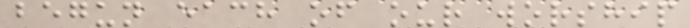begun each of our worship
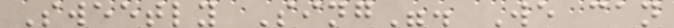Sweetly Sing". We can
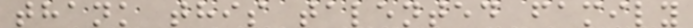thank this talented family
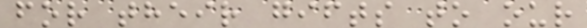for their gifts to our
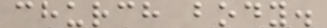church body.
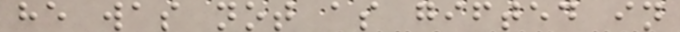he was not as gifted in
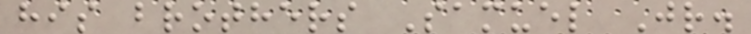his brothers Samuel Jr.
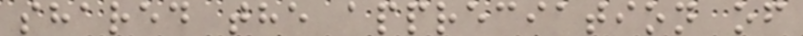shared the appreciation of
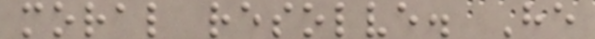moral resolve. He
